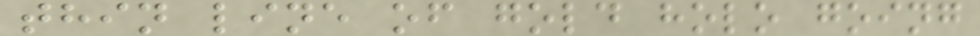thin line of gold holo going
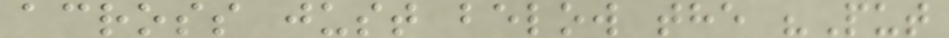across just below the "Put
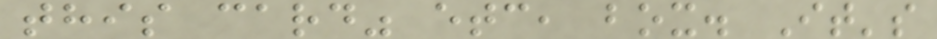this card" etc, box. It's
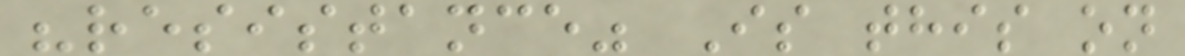"resistance" Is this on
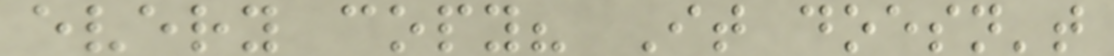every copy? It doesn't
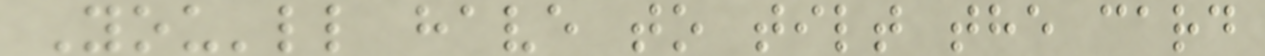You'll have to tilt the card
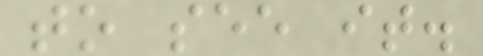to see it.
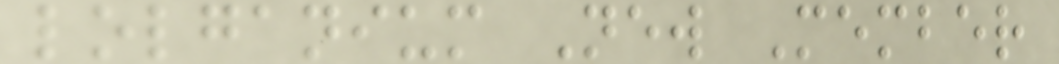lolganium New Member
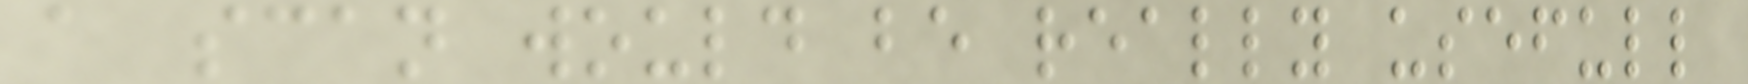a scan would be really usefull
